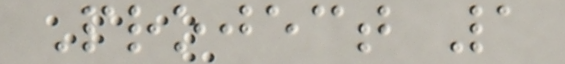Project 1
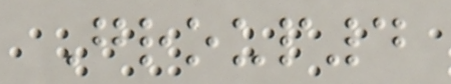Group4
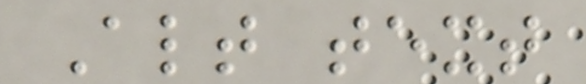Alt text
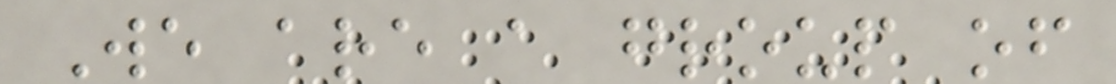We are a group of
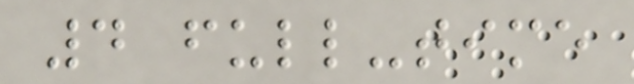4 full-time
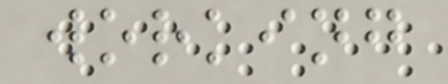working
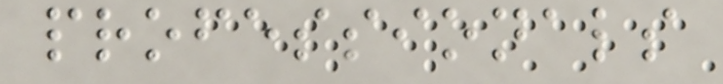professionals
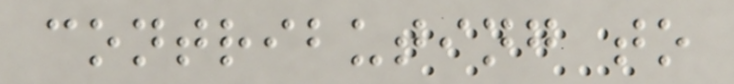contributing to
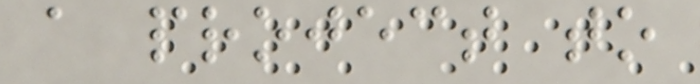a project to
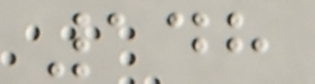148
